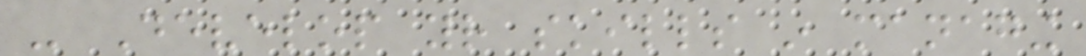- Develop your skills in managing
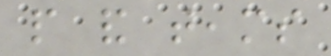people and teams
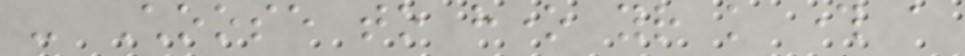- Choose to hone your knowledge through a
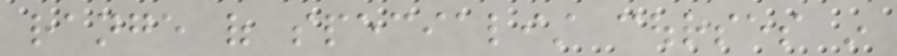range of specialist courses in
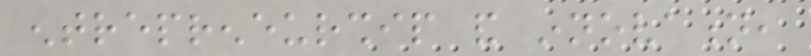entrepreneurship and innovation,
